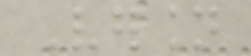Version
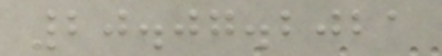20.07.2021
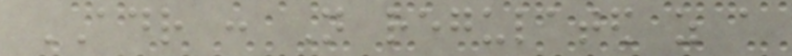ADR : Not regulated as a
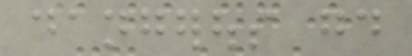dangerous good
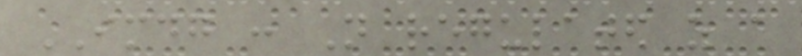IMDG : Not regulated as a
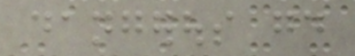dangerous good
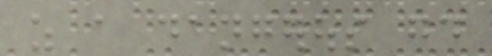as a dangerous good
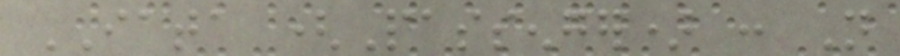IATA (Passenger) : Not
